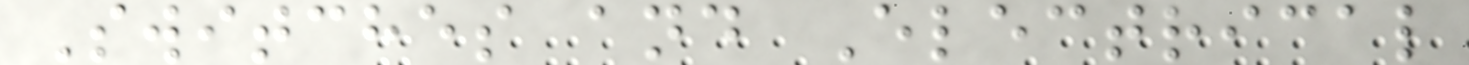Switches and Electrical
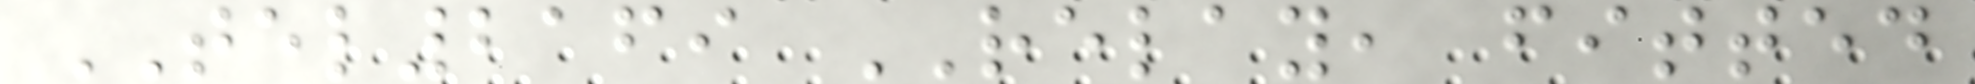TEL2169 RELAY, fitted
